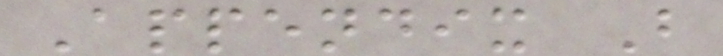Appendix B
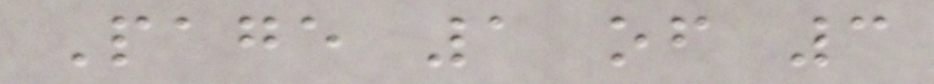Page 1 of 3
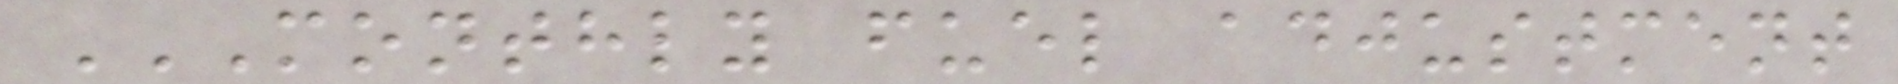MONTHLY FUEL ADJUSTMENT
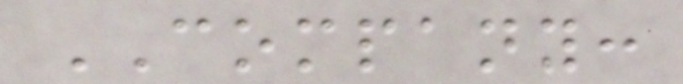COMPANY:
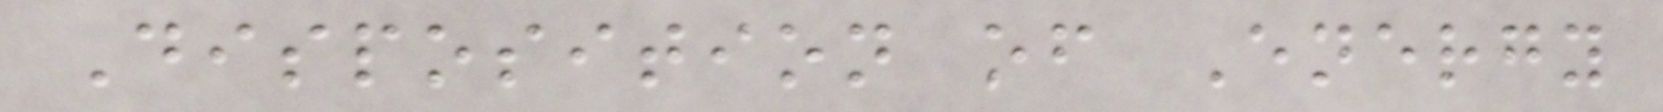Disposition of Energy
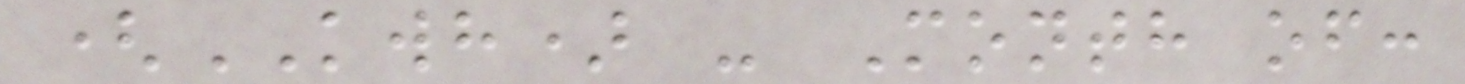(KWH) - Month of:
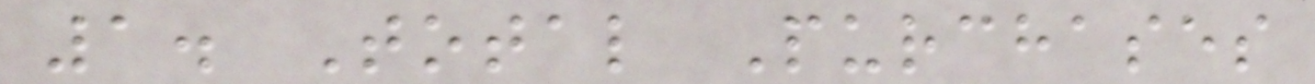1. Total Purchases
